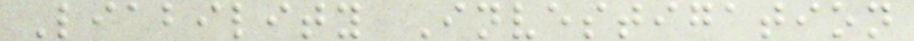Liability Investigation
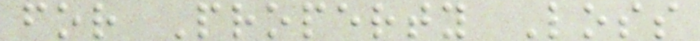for Property Loss
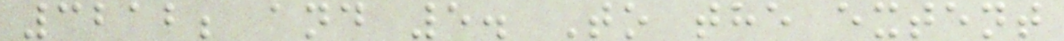3212; and 5. To the extent
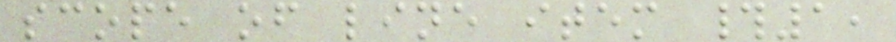scope of line item #1,
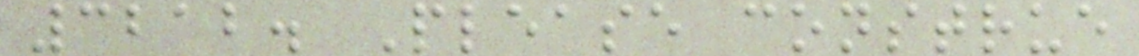3212. Please construe
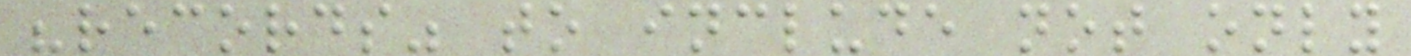"records" to include not only
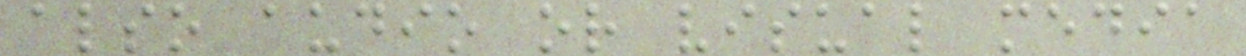also audio or visual media
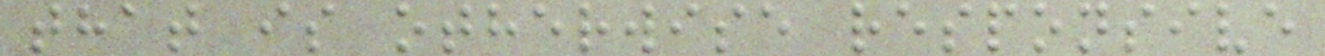that is otherwise responsive
